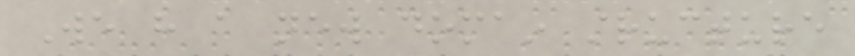We have a new domain structure
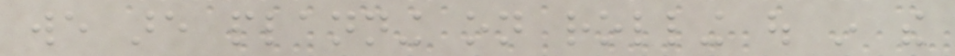we are planning on rolling out in the
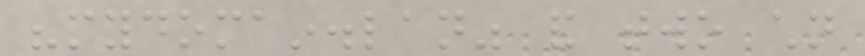"mydomain.lan" and two children
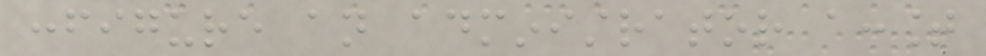configure an administrator account
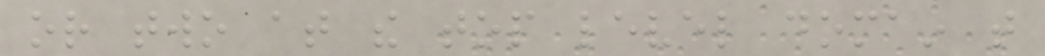or two at the top level domain that
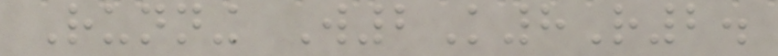Running W2K8R2.
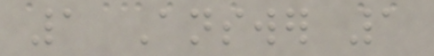1 Answer 1
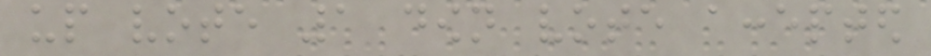up vote 1 down vote accepted
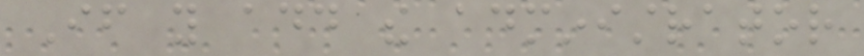If you add the administrator
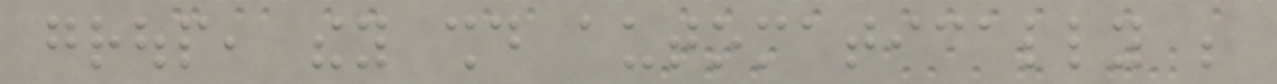group, they should automatically be
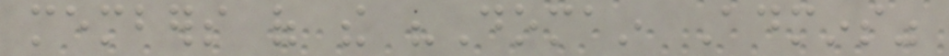members of the "Domain Admins"
